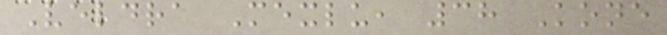Veldra Mexlu, 38 Kone
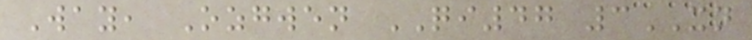Way, Ozgwen QI47 3XN
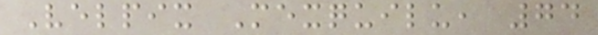Velpix Mexquilu, 74
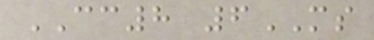CC8 6MS
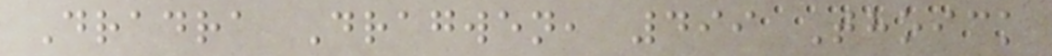Dradra Dragwen, 499 Thoick
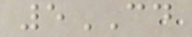5CD
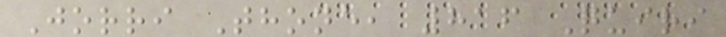Jorri Thone, 816 Quiri
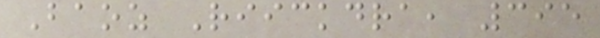Baoz Riickdra, 395
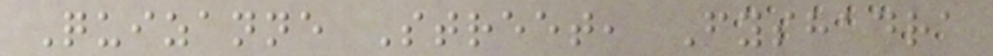Quizanne Street, Fyshadra
